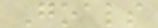Goals
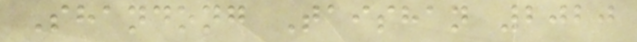Shandong Taishan 2020
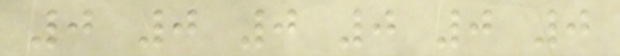0 0 0 0 0 0
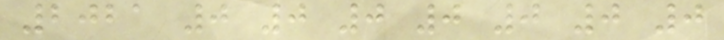2021 0 0 0 0 0 0 0
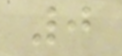0
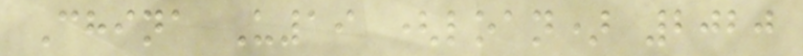China U19 (loan) 2020
